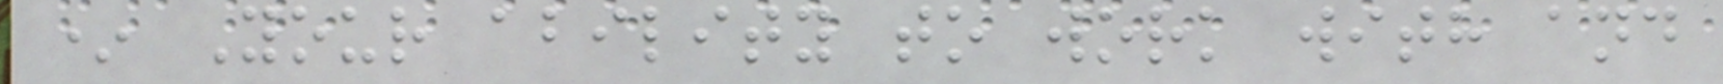* Your ability to work with and
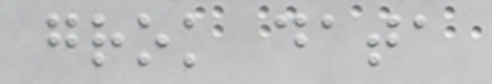grok data
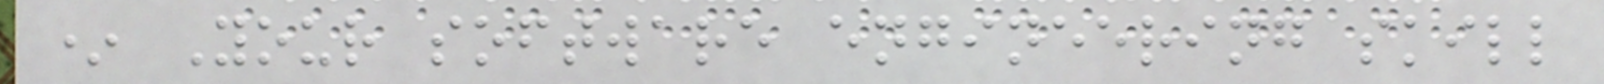* Your software engineering skill
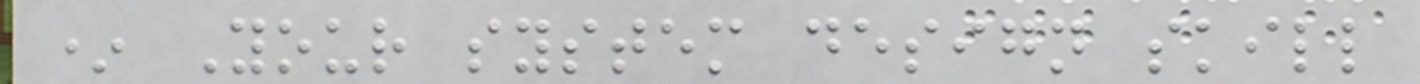* Your system design skill
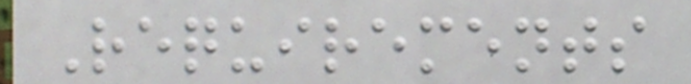Requirements
